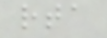rta
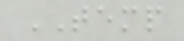TEMP
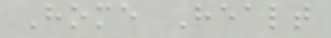Home Healt
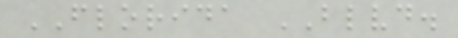FLORIDA BLVD.
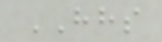HHS
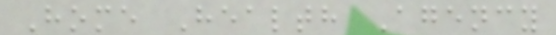Home Health Agency
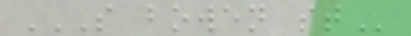S BOWEN ST
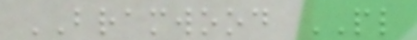BRAMWOOD PL
